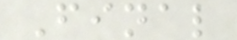Final
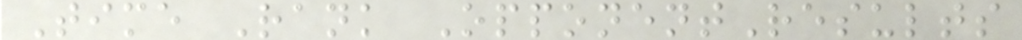Time Rank OpponentResults
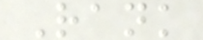Rank
